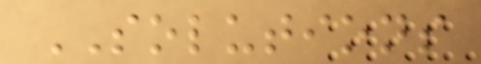SOLUTIONS
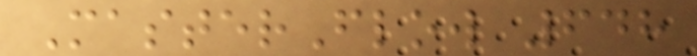MasterFlow 648
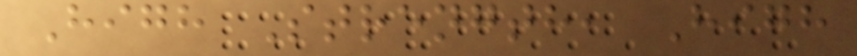High Strength, High
